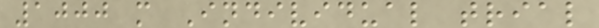1000 m Individual trial
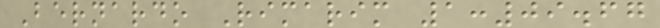Bernardo Rimarim 1:09.67
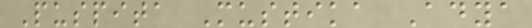Puspita Mustika Adya
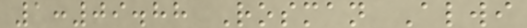1:09.88 Rosman Alwi
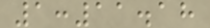1:11.18
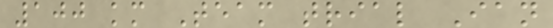100 km Team trial Ian
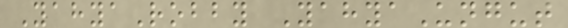YahyaRobby YahyaUngut
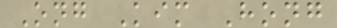Ong Kim Hong
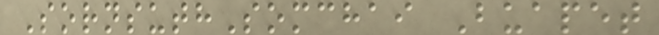SornsuthSomchai Buapet
